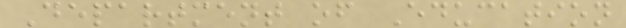Department of Education
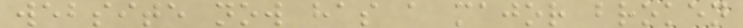website now has a major broken
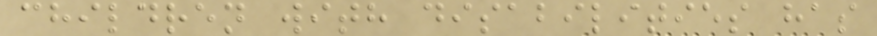children with disabilities has
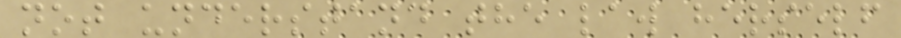not understand the law herself
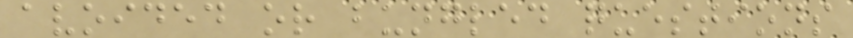avoided or bungled questions
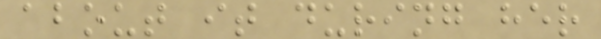about it during her
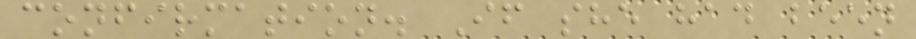confirmation. If she had been
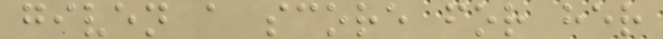given a score for her
